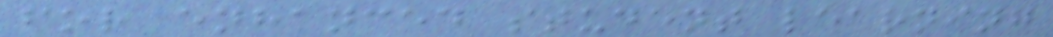for enhanced student learning
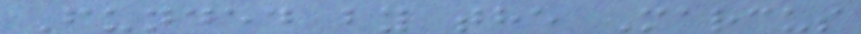Funded by the Marcus
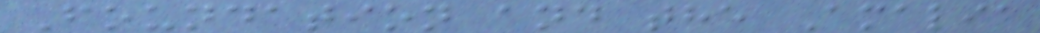Foundation and the Amalia
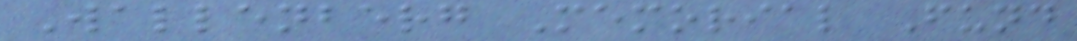Wallenberg Memorial Fund
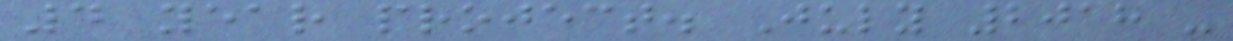4 year project. July 2018 -
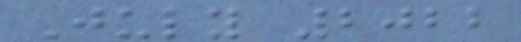July 2022
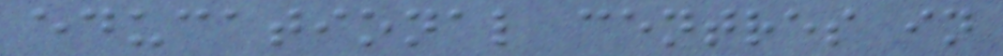educational centres in
